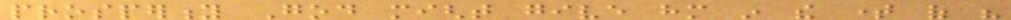prosperity God might give him in the time of his
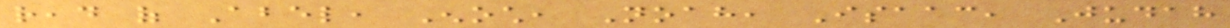read of Abel, Enoch, Noah, Isaac, Judah
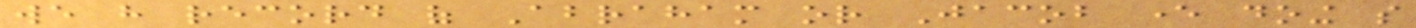we have record of Abraham or Jacob ever doing so
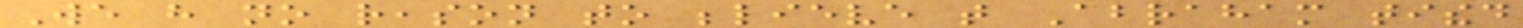We have no reason to believe that Abraham tithed
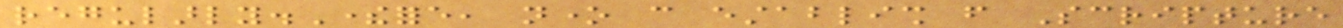regularly.Therefore, none can establish from Scripture
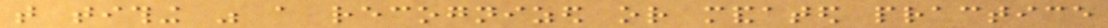that tithing was a recognized or mandated practice
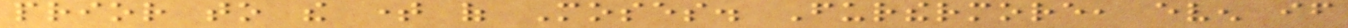prior to the time of Moses. Furthermore, even if
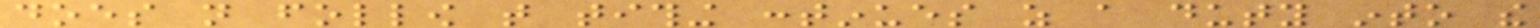does not follow that tithing continues as a duty into the
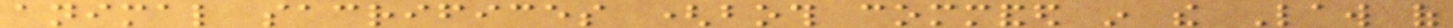animal sacrifices (both commanded in the Law of
